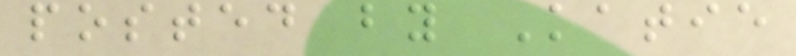posted by Katie
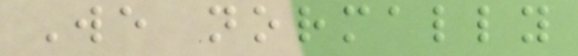We normally
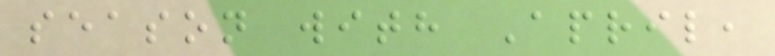season with April,
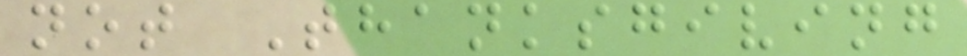not Thanksgiving
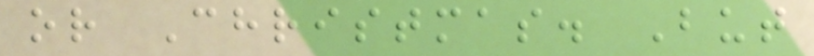or Christmas. But
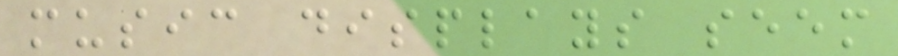music displays seem
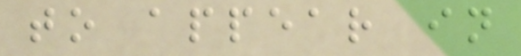to appear in
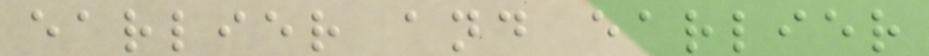earlier and earlier
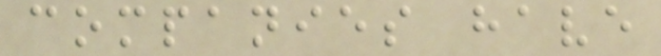companies have
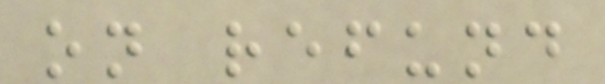on refund
